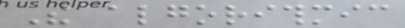The algorithmic
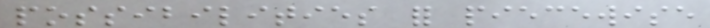possibilities for piecewise
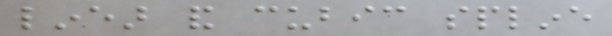linear and cubic spline
